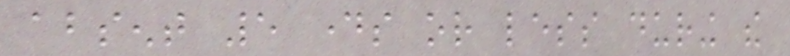absent 5 days or less during the
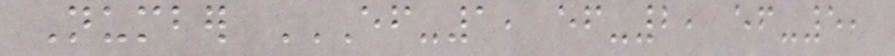Number EF-1, EF-2, EF-5,
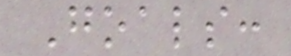Goals:
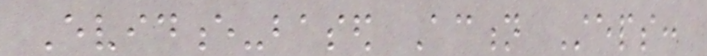Evidence-based Action Steps:
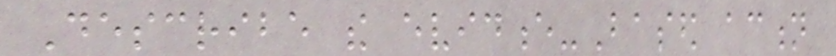Describe the evidence-Based action
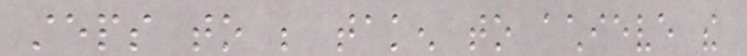steps to be taken to achieve the
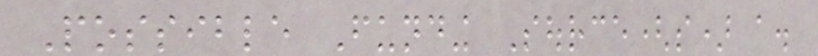Possible Funding Source(s) a.
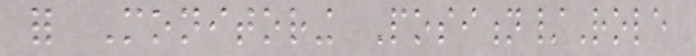for Monitoring Position/Role
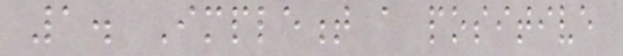1. Implement a positive
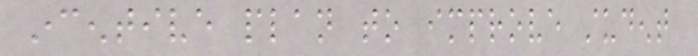incentive plan to improve student
